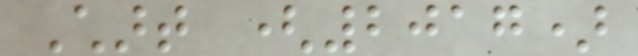Chart (2017)
